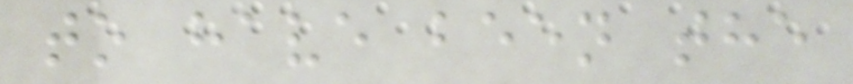to have been the
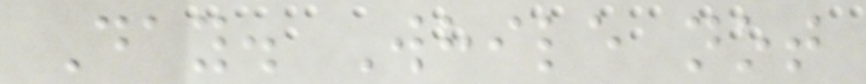Day. While not
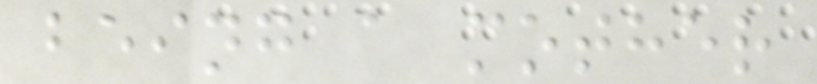being a mother
